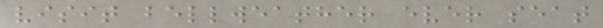visit bellweather ever seat
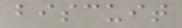biscuit
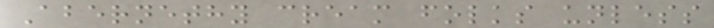Abernethy cream folks unless
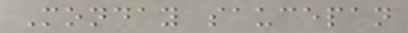Monday saucepan
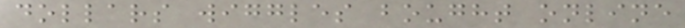dollars wiggles bought online
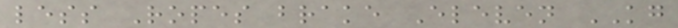less Ropes brake Eleven KG
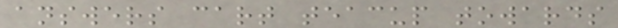answers cart teacup towards
